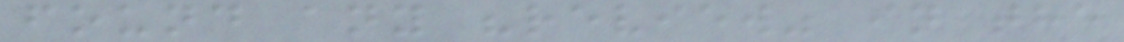found any "review" in the
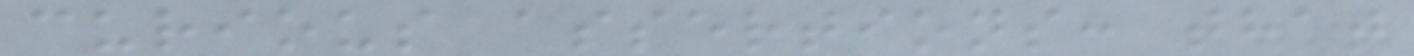curious assertions: that
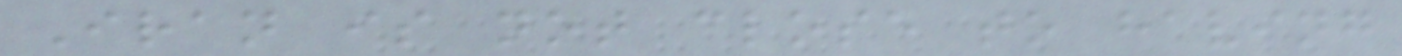Iran is not close to having
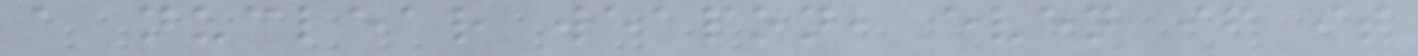a nuclear weapon, even if it
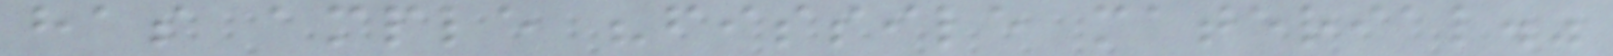has ample "fissile material."
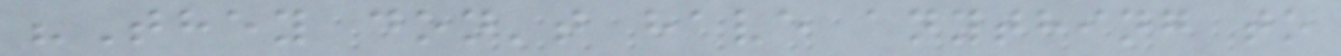"They don't have anything to
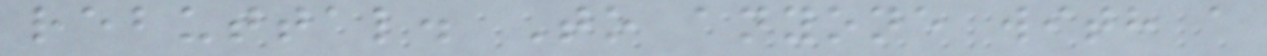rebuttal. To anyone with a
